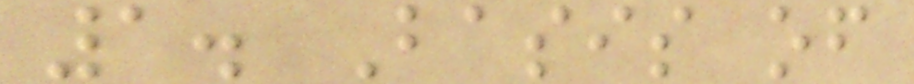1. Basis of
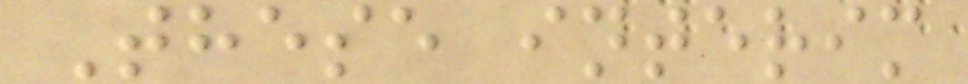These interim
